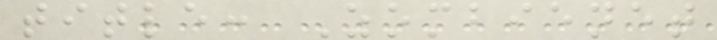title: Zombienet
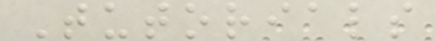Tutorials
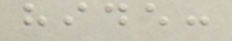hide:
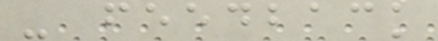- feedback
